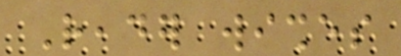Reader wishes
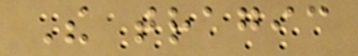The tragic
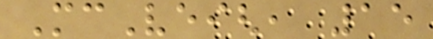McVeigh, 15
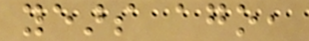years ago,
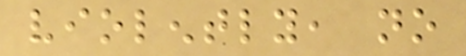violently, no
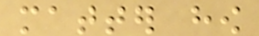matter how
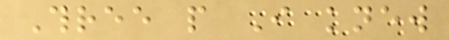Three people I knew
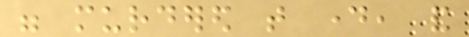were murdered that day, and
